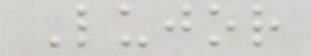Lujor
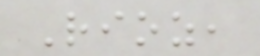Rioz,
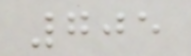705
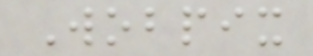Wobpix
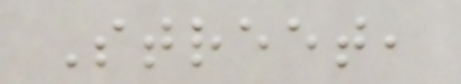Street,
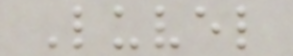Luvel
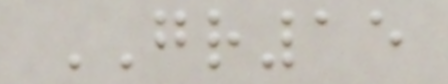GR15
